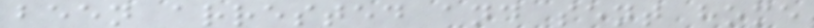been arrested and sent home
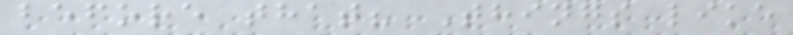before that? Things like
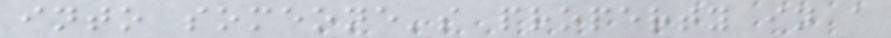into someone's property in a
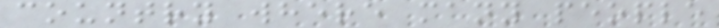country where many people
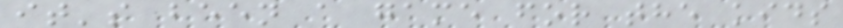it's been a game for the kids
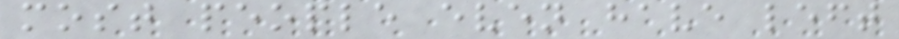most people even have left
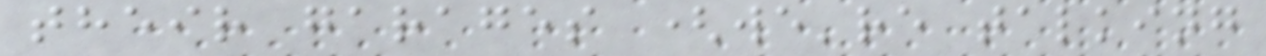their garages (we're talking
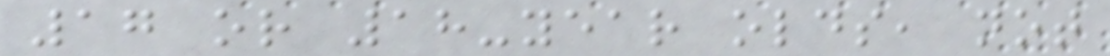17 or 18-year olds, not
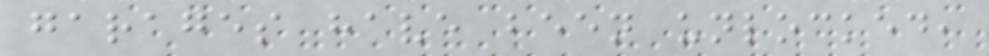garages have been unlocked,
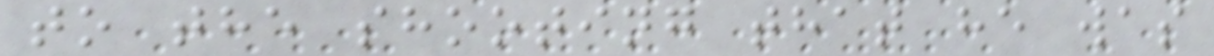to the shooting that he was
